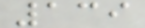139
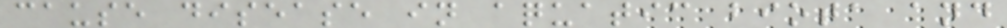cause disease in aquatic biota and
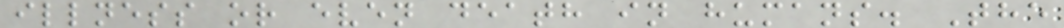illness or even death in humans. The
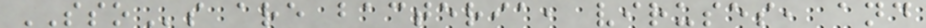SSOs are bacteria, viruses, and
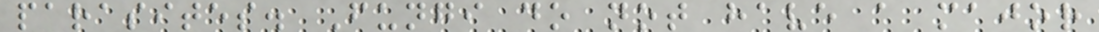parasites. Fungi do not have a major
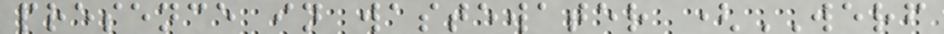presence in wastewater (WERF
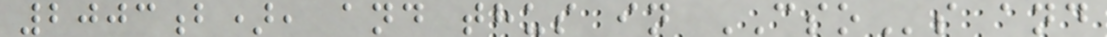2003b), and thus in CSOs and
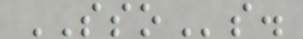SSOs.
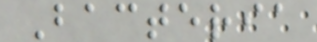Bacteria
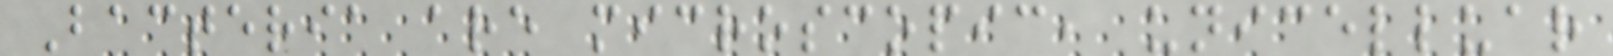Bacteria are microscopic, unicelluar
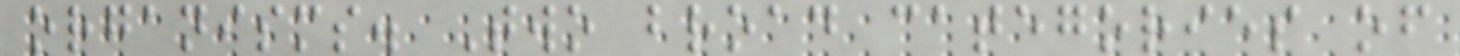organisms. Two broad categories of
